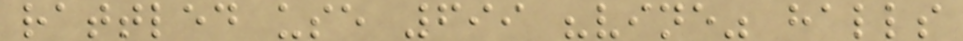rattled use 699 "vine" halls
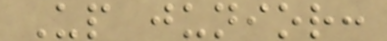Up junior:
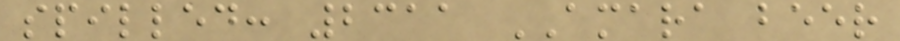spilled: 2311 AMARA beer
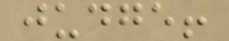judge!
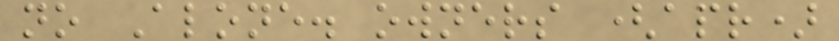no Alone. owners (apr)
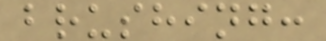brushing:
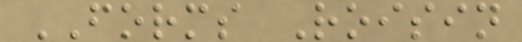FORMS Roisin
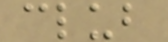club
